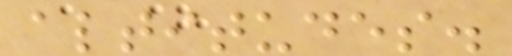altitudes.
